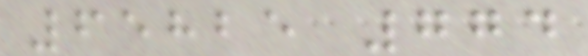65825 774
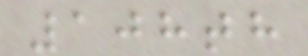108th
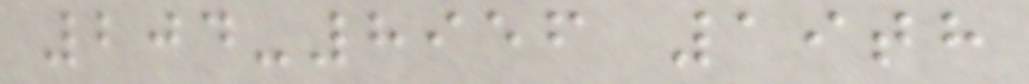204-8956 19th
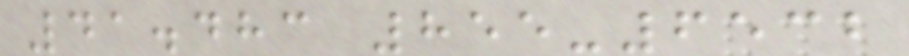41.483 855-6532
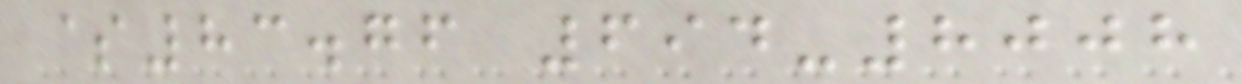$83.76 694-8008
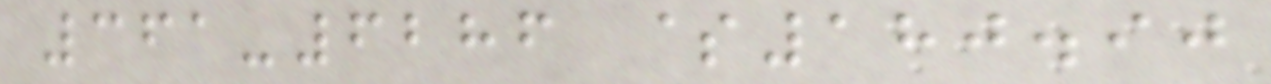361-6286 $180.90
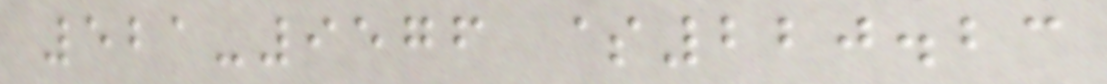521-9576 $220.23
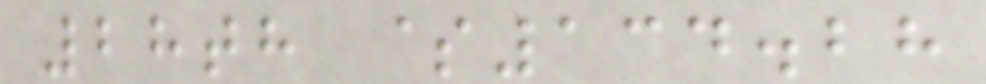28th $134.28
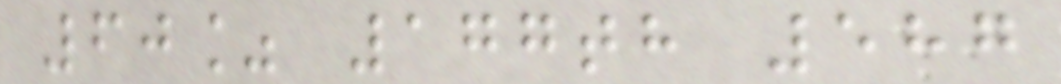60% 177th 587
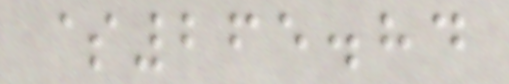$265.84
